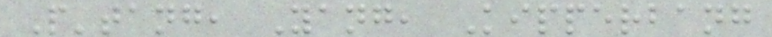P'tang, Yang, Kipperbang
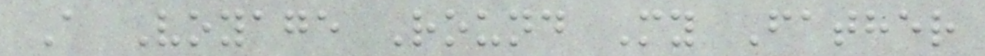A Voyage Round My Father
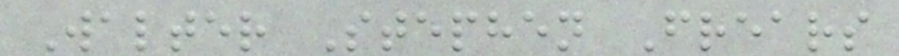Walter Stephen Frears
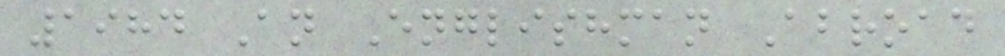1984 An Englishman Abroad
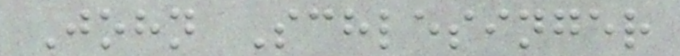John Schlesinger
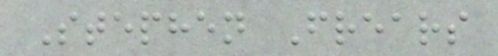Stephen Frears
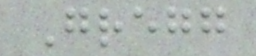Gregg
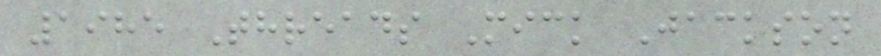1985 Threads Mick Jackson
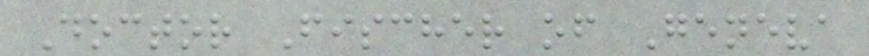Doctor Fischer of Geneva
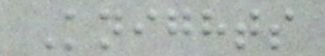Knights
